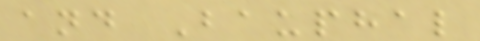and Bauphal
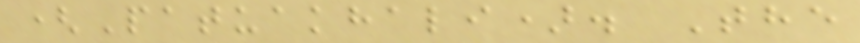(Patuakhali). The
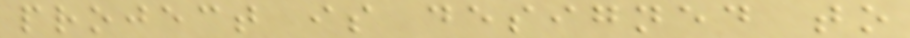project is designed to
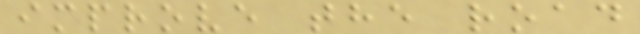improve the road
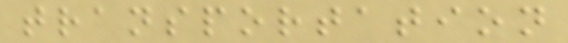transportation
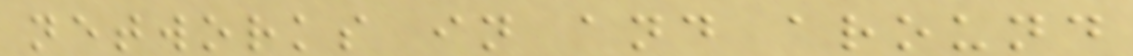networks in and around
